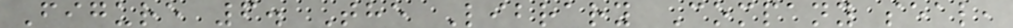Figure 6. The Library Company seal,
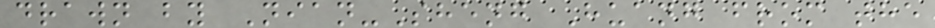drawn by Nian-Sheng Huang from the
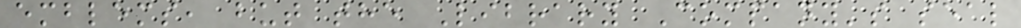emblems, but the Library Company's seal
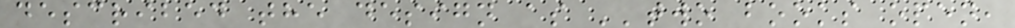described the design as ''two books open,
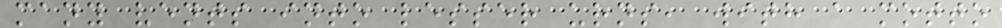many vents into lesser urns, with a motto
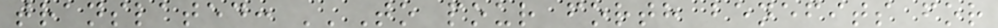translated: ''To pour forth benefits for
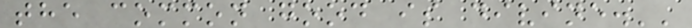the common good is divine.''
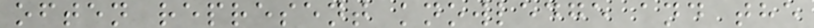often represent knowledge and the
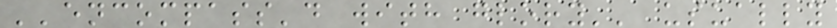''encompass'd with glory'' usually
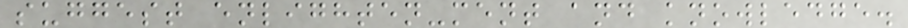suggest enlighten-ment and knowledge.
